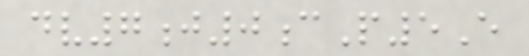dv7j0cP5E
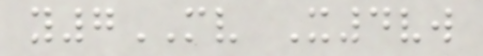y7MV X4vw
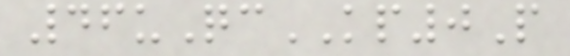46uQcKP0P
